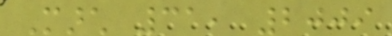March 31, 2009
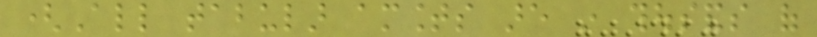(All tabular amounts are in thousands of
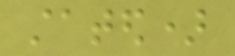stated)
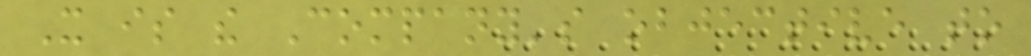It is the Company's objective to
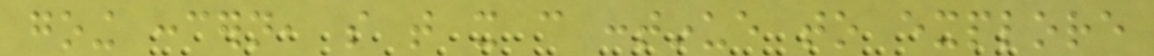going concern, so that it can continue to explore
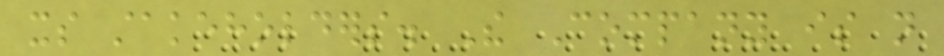its stakeholders. The Company is not
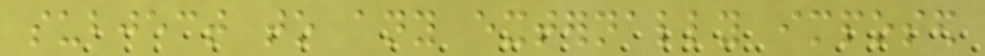subject to any externally imposed
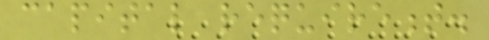capital requirement.
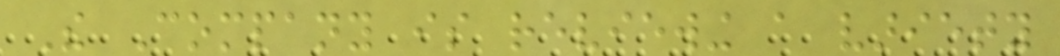The Company is reviewing a variety
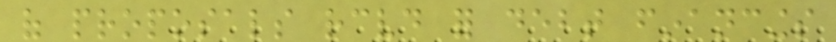of proposals received for debt financings
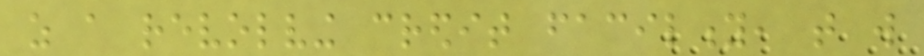as a revolving credit facility, that will
